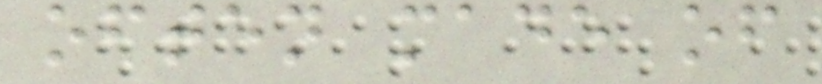often made of
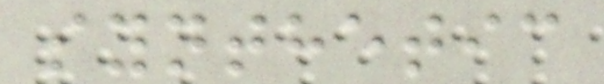synthetic
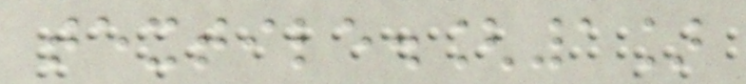textile.[1]
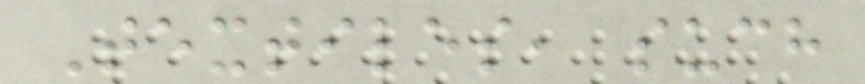Textiles, such
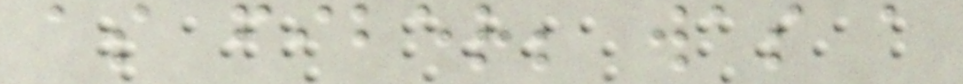as fiber; was a
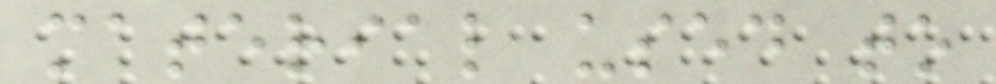material used to
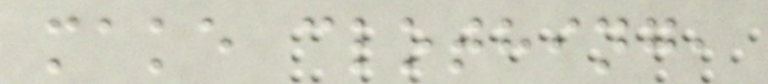make clothing,
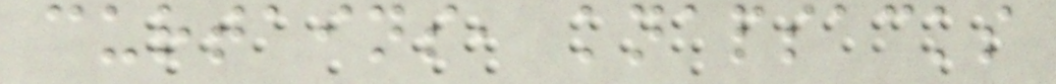curtains, knapsacks
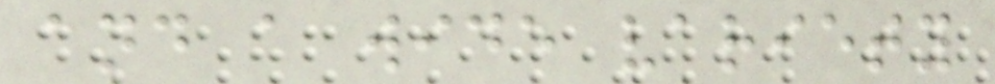and a wide variety
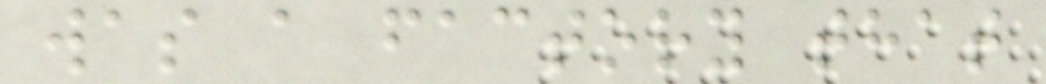was a factory that
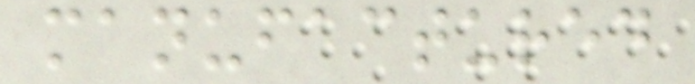manufactured
